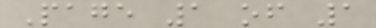Page 1 of 1
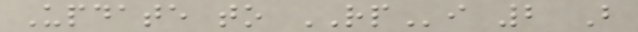Update to RPi 2 B
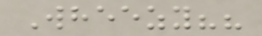Wheezy??
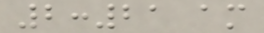2:21 am
